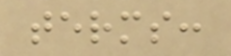terms:
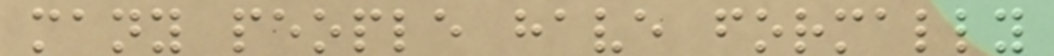many people have formally
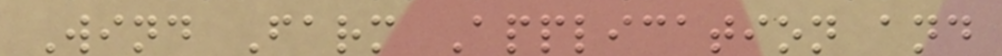Wind Farm Application and
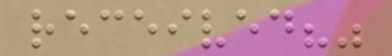received?"
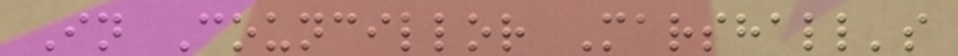In Councillor Marshall's
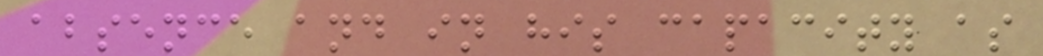absence and in his capacity as
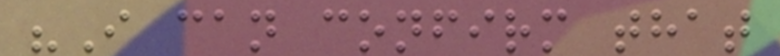"I can confirm that
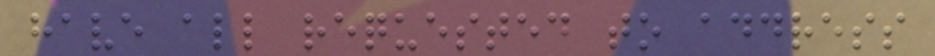have all requested to address
